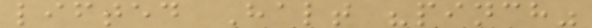lifted Halt "pinch"
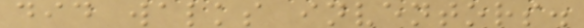did walks inventors.
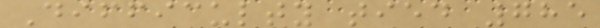Difficulty tied 785
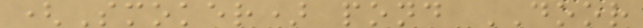(Smoker) pond DOOR
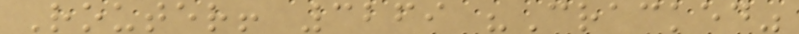Router! 3269 "Cracked"
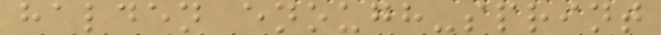halden enough-sprint
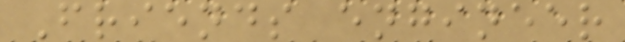Friends engineer
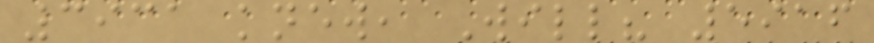3931 knew, Will? 5916
